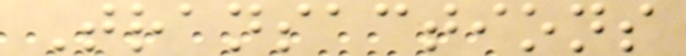Transactions
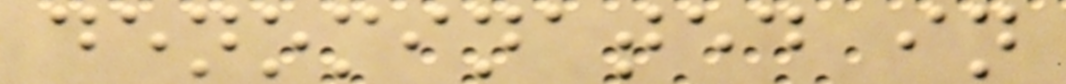denominated in
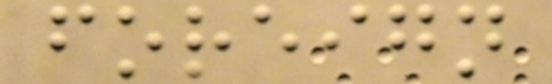foreign
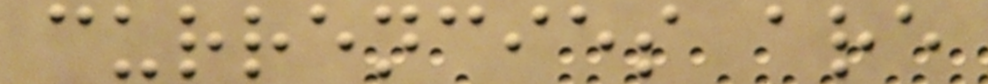currencies are
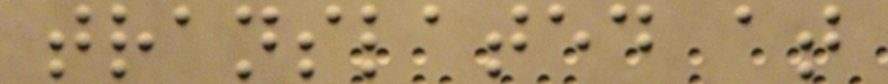translated at
